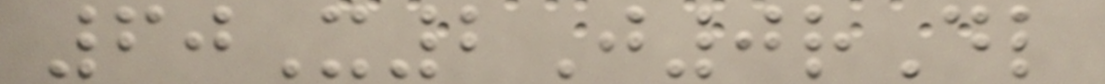60X2J0rDl
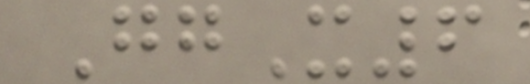GgX6
